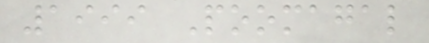1999 Poomagal
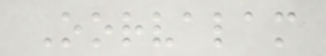Oorvalam
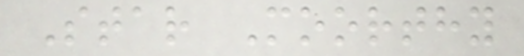Star Moorthy
